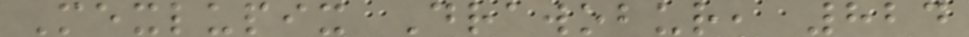Mexlupix Drawobur, 824
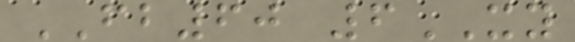FB60 6XY
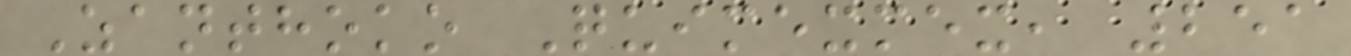Zanthoko Quimexmex, 251
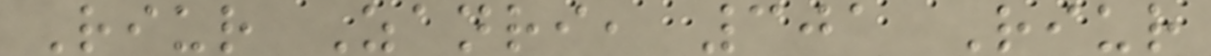Riur Zanri, 301 Riur
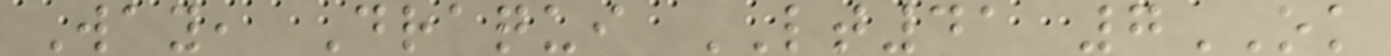Way, Draqui LT41 7OK
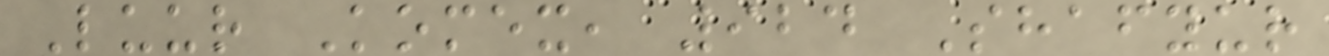Luur Komex, 924 Shafyur
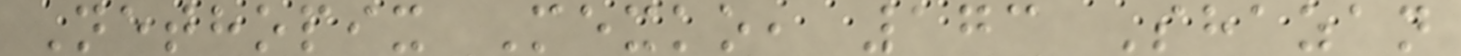Nethopix Mexko, 173 Shazan
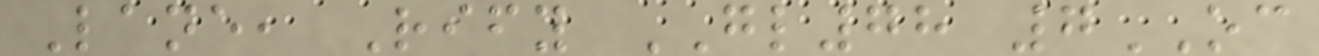Lane, Rify GL78 7OC
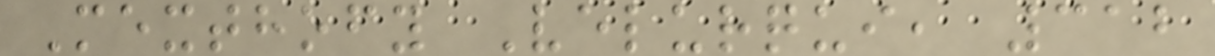Mexthofy Velurqui, 312
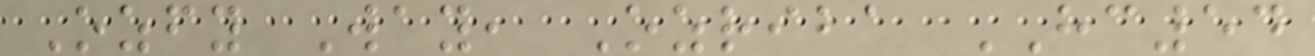Ozfy Way, Ozriba HC54
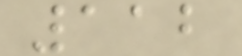112
